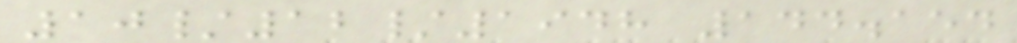10/12/1948 144.154
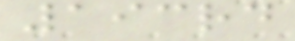193rd
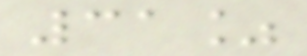31%
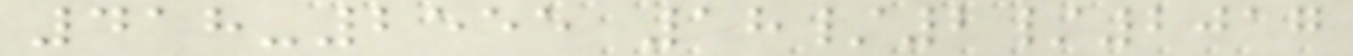418-2555 18/2/2017
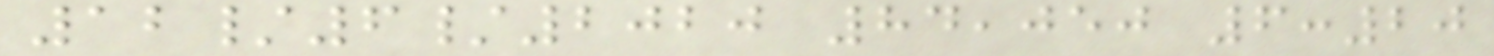12/6/2020 84,050 6:20
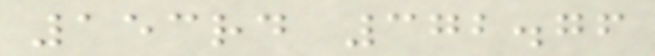153rd 372.76
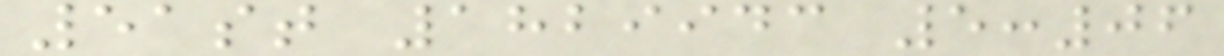51st 1829943 5:06
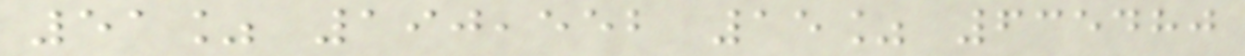51% 190,552 15% 635480
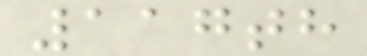117th
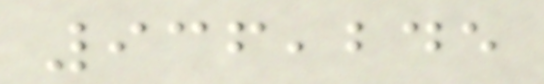936,245
